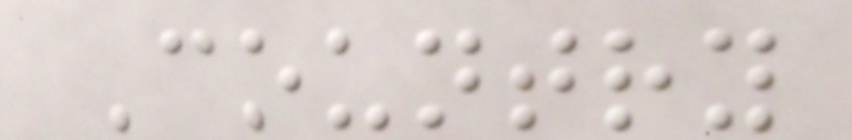Country
